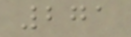271
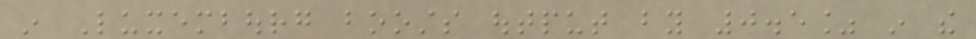in Luxembourg boosts output by 0.5% in the
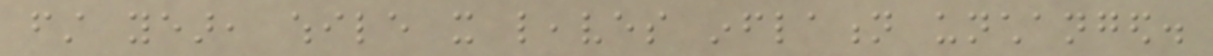first year, while it leaves inflation unchanged.
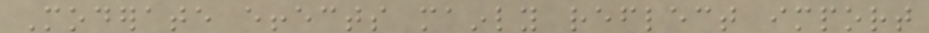Moderate effects mainly reflect import
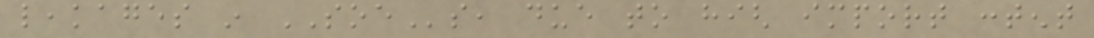leakages in SOEs, due to high import content
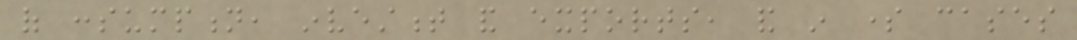of consumption, investment and exports, and in some cases
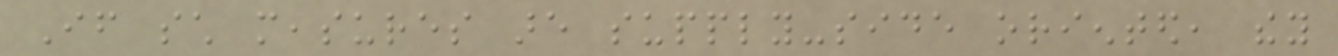If such measures are supply-side oriented, they
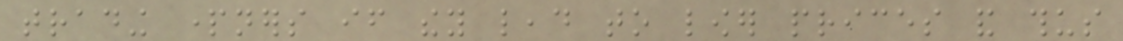trading partners if they lead to lower prices and thus
